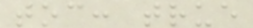toc: true
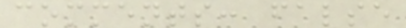comments: false
